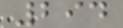294
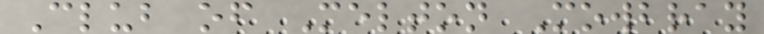Club of Melton Mowbray
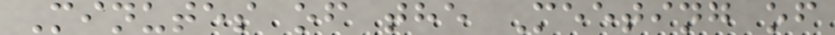Minutes of the Meeting of
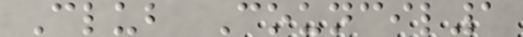Club Council1
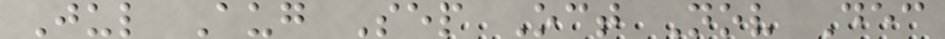Jul Aug Sep Oct Nov Dec
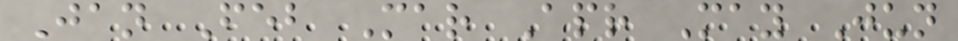Jan Feb Mar Apr May Jun
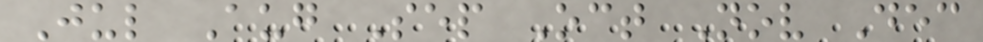Jul Aug Sep Oct Nov Dec
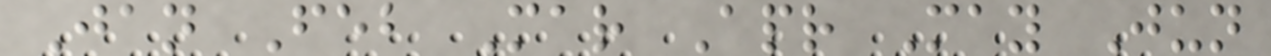Jan Feb Mar Apr May Jun
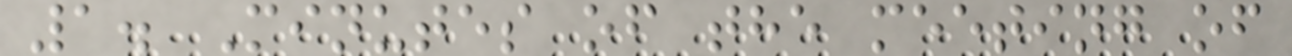1. Minutes of the meeting of
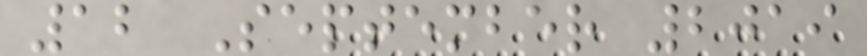12 September 2019
